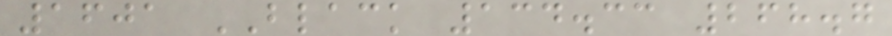1601 BLACK 134.33 268.7
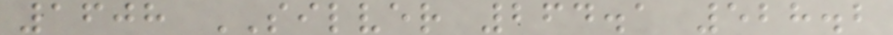1608 SILVER 264.1 528.2
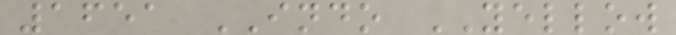1651 INDO YELLOW
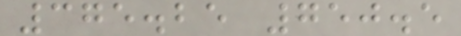375.25 750.5
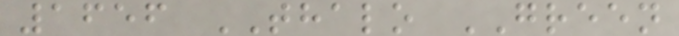1656 THALO GREEN
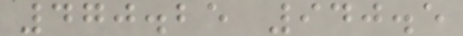470.25 940.5
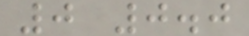0 0.0
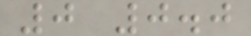0 0.0
